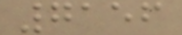7156
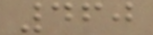460
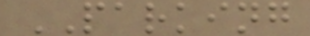PARKING
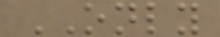ONLY
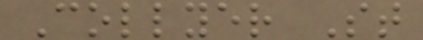Collyer St
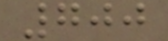700
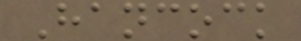Hancock
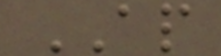AP
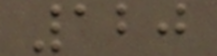120
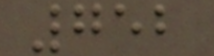752
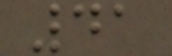41
